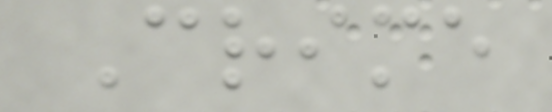Crime
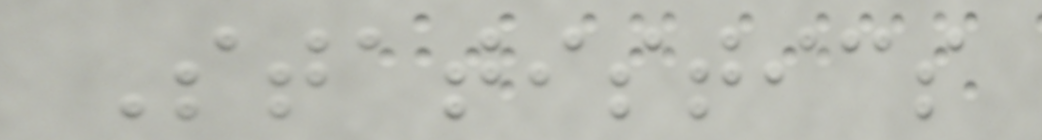Statistics
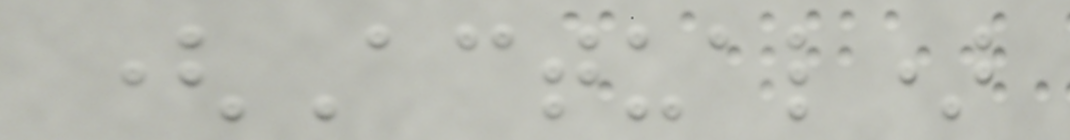(Actual)
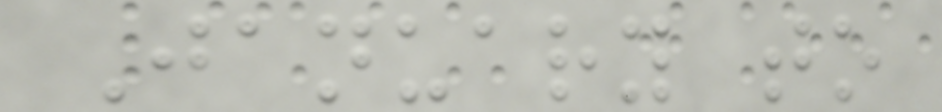January to
